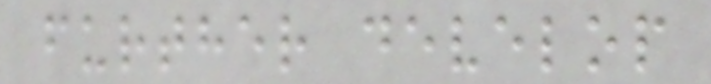further develop
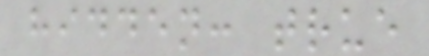hidden: true
